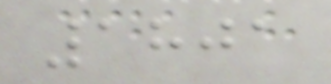1801
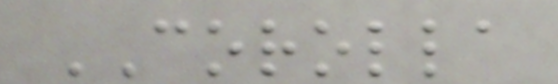COROLLA
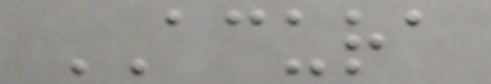ACURA
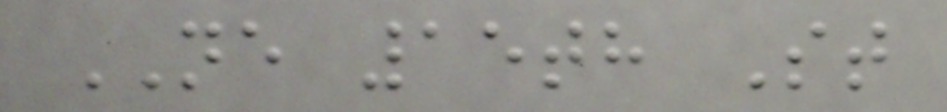NE 15th St
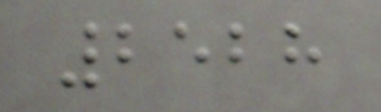2528
